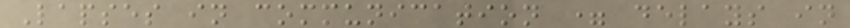Lapses in communication = delays in
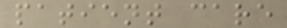patient care
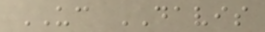UC DAVIS
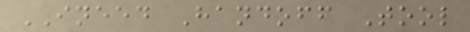INEED Handoff Tool
